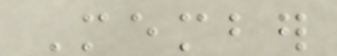Member
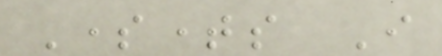Sometimes I
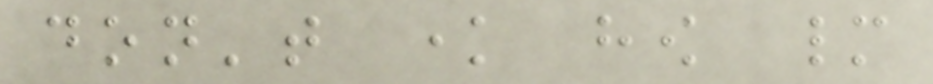don't know how many
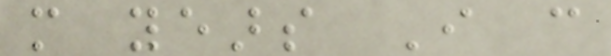more years I can
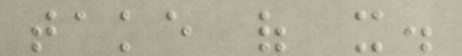take of it.
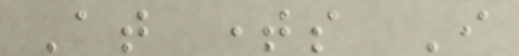At times I
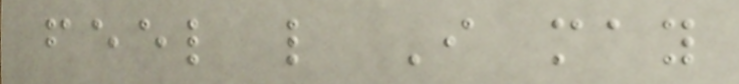feel like I may
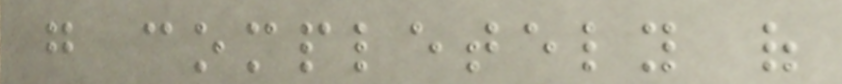go completely of
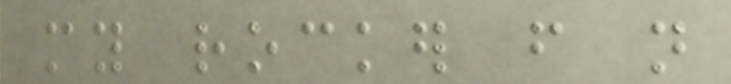my rocker from not
